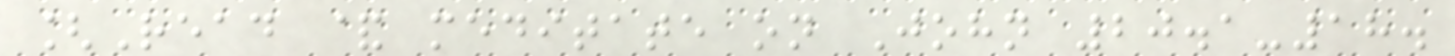[Read & meditate on John 20.1-18.
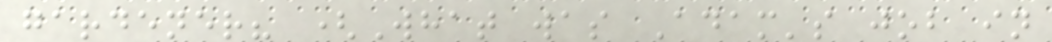gardener? (What was Adam's job in
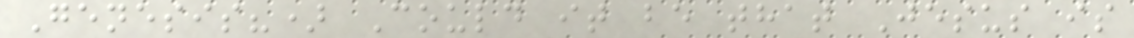Genesis?) Could it be that Jesus is
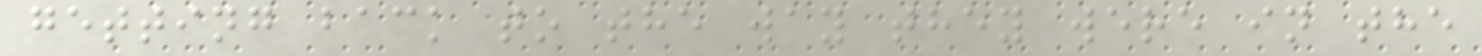getting back to the way they were in the
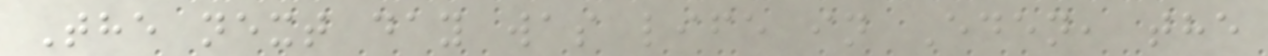The next day was life in Eden, the
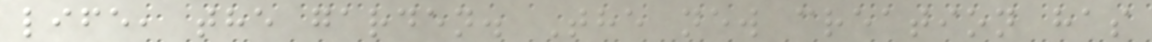life, the garden. The new creation has
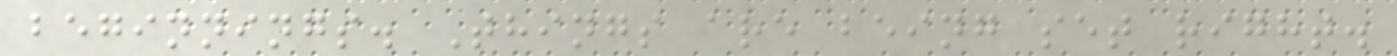beginnings. Things are being set right.
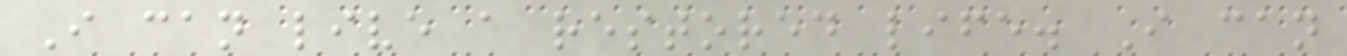I can live a restored life. I can
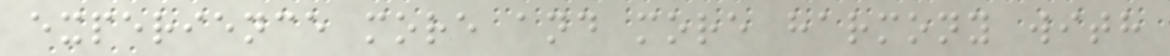experience more and more harmony with
